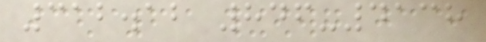312.12 846-4138
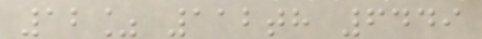12% 112th 6449
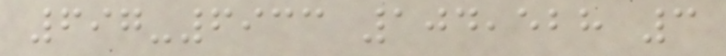697-6933 104,528 3
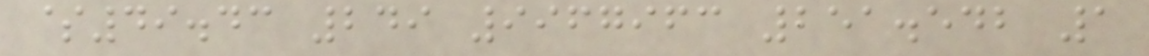$49.43 249 9967963 251.542 1
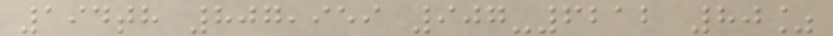194th 807,959 907-6212 80%
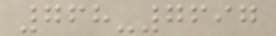768-7697
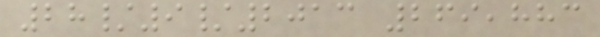28/9/2013 269,883
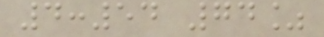4:54 74%
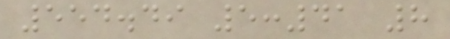554.49 5:41 8
